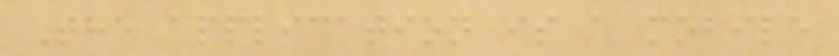The application is a mobile
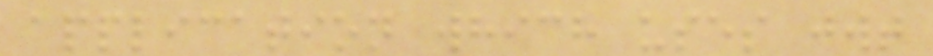application which uses jwt
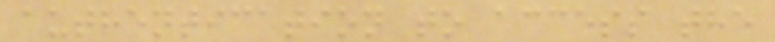authentication to access the
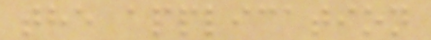the application
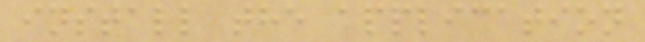install the application
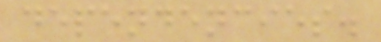dependencies.
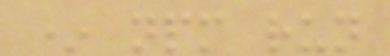* npm run
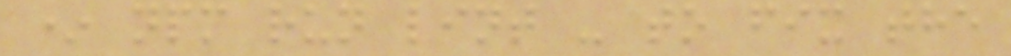* npm run lint - to fix the
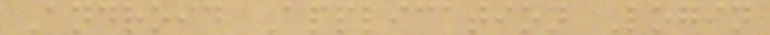Android Application Login
